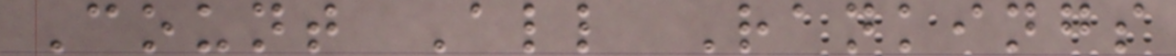Count All Rankings
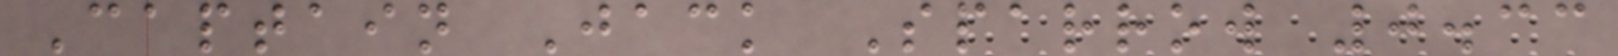Captain Jack Sparrow 0.33
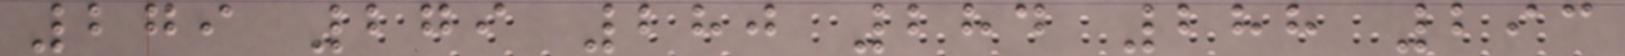279 279 280 284 288 293
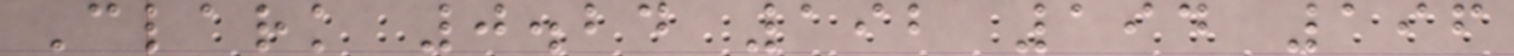Clark 0.24 192 194 196
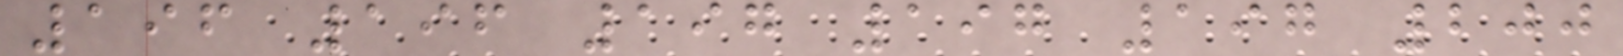196 196 197 197 197 200
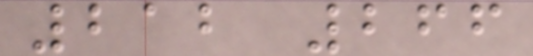212 266
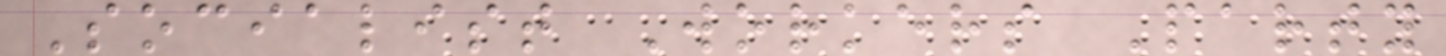Socialist Workers Party
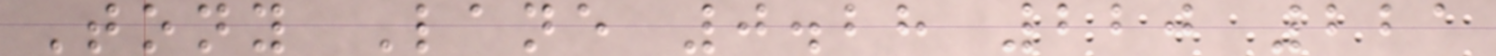Tony Lane 0.28 220 221
